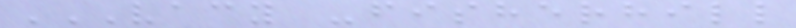VACY -FISHERHILL
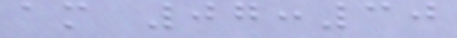am 07:30
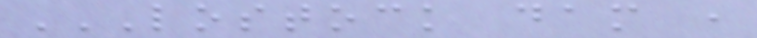LOSTOCK DAM ,
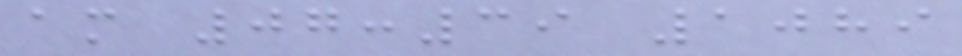am 07:39 1089
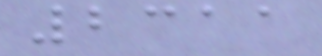2311
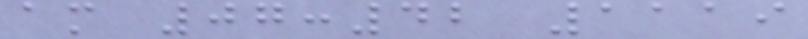am 07:42 1119
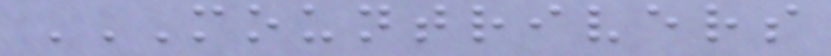MOUNTRIVERS
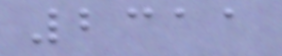2311
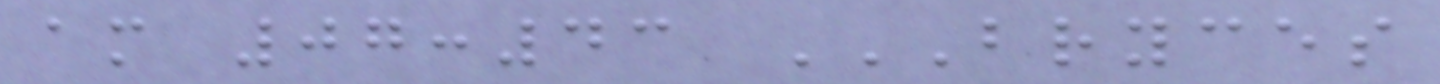am 07:43 BRYCES
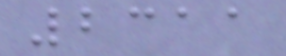2311
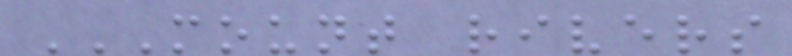MOUNT RIVERS
